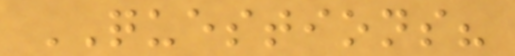QUESTIONS?
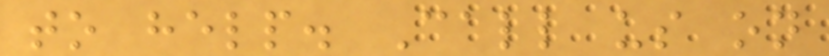to help. Call us on
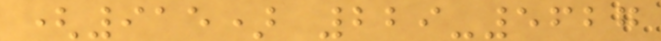(915) 229-5627
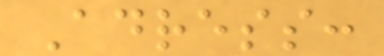Adress:
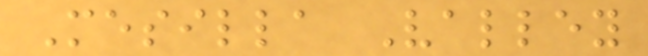Mesilla Valley
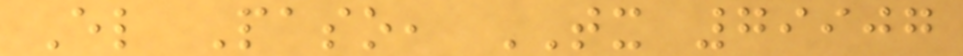El Paso, TX 79907
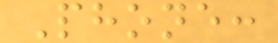Phone:
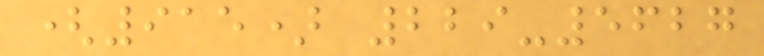(915) 229-5627
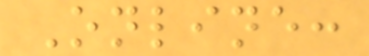Online:
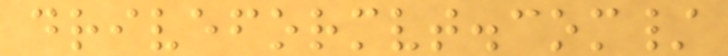driveformvt.com/
